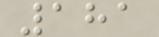181
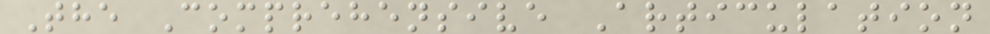The Comprehensive Articulation
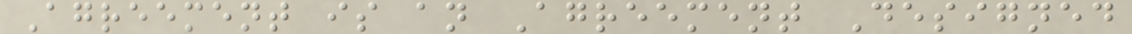Agreement is an Agreement Designed
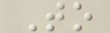To
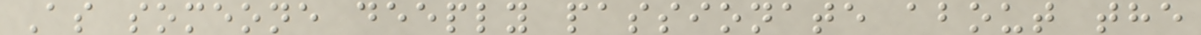As someone deeply passionate about the
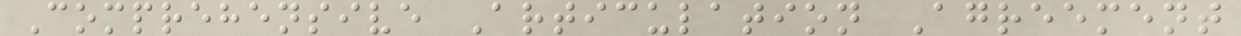Comprehensive Articulation Agreement
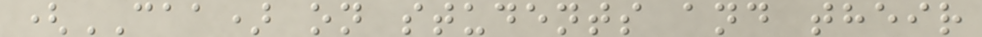(CAA) on students and their
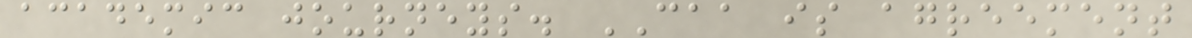academic journeys. CAA is agreement
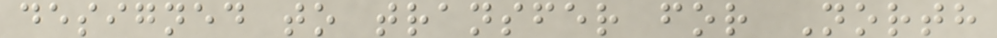designed to transfer for North
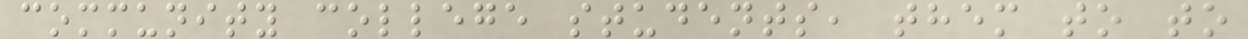community college students, them to to
